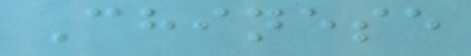Chinese
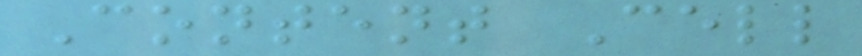Content Cell
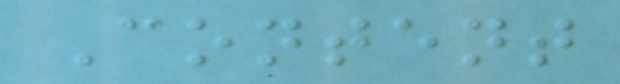Content
